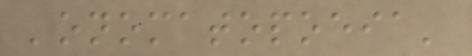'onomatopoeia'
